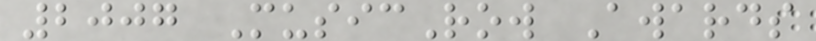2007 MusicRow Awards
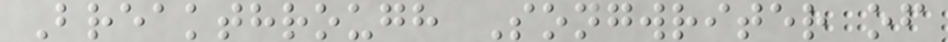Breakthrough Songwriter of
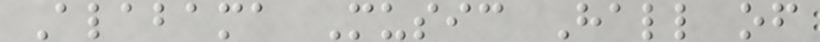Alabama Music Hall of
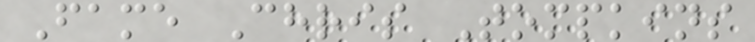Fame Chris Tompkins
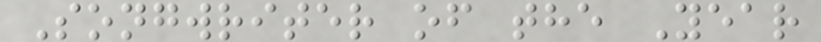Songwriter of the Year
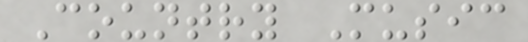Country Music
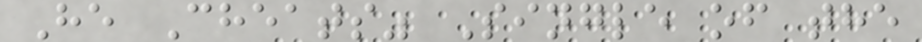He Cheats" Single of the
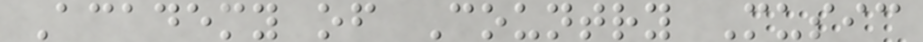Academy of Country Music
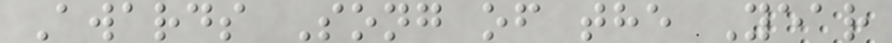Awards Song of the Year
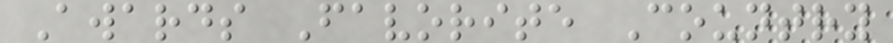Awards Favorite Country
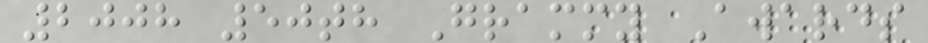2008 50th Grammy Awards
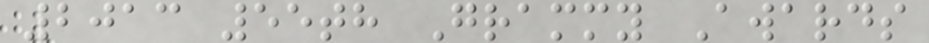2013 55th Grammy Awards
